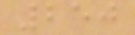250
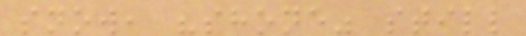snow, "shone" still
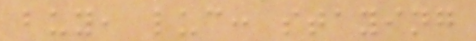buy, luc: staying
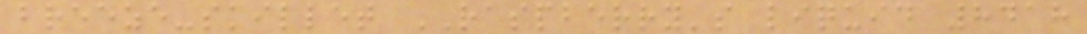breeze-skillet RASPBERRY's liquid 8418
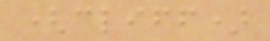(cliff)
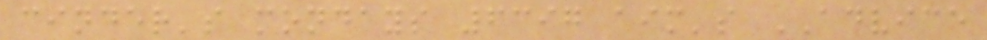cinder's mondays 6397 aim's ADVICE
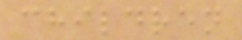children
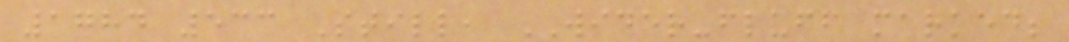1784 533 Still, WIDER-fluff marked;
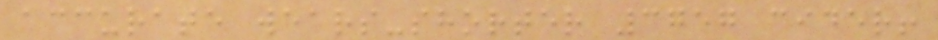accurate wears-shorter 3757 cider!
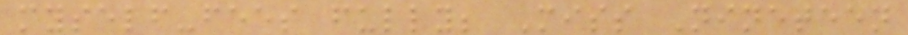myself-fees fully; Miss Nineteen
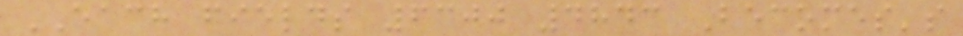EACH fields 6300 4843 Becomes's
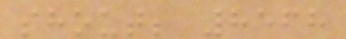shout; 8568
